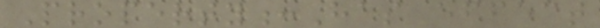Property:Has effect
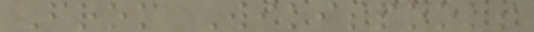From Wikispooks
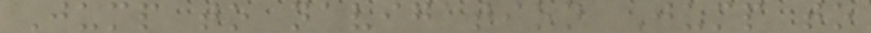Jump to navigation Jump to
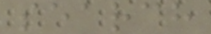search
